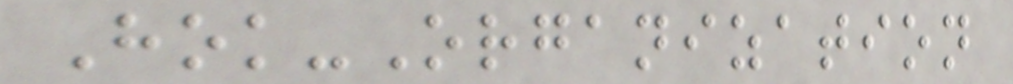Hok-Organization
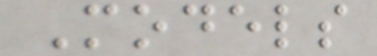Models
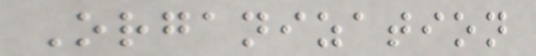Organization
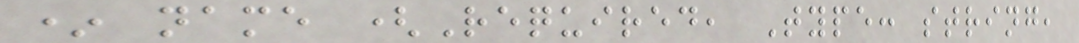* name (Required, Type: string,
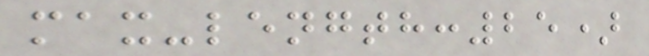max-length:25)
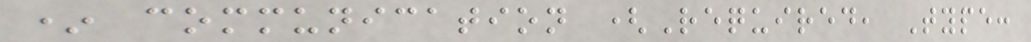* communication (Required, Type:
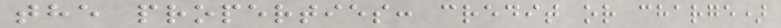the properties: credit or charge)
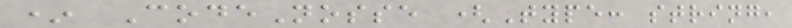* CodeNosse (Type: string,
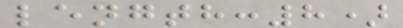length:8)
